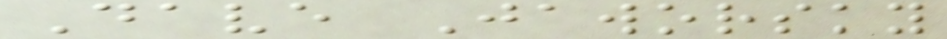Dave Jaworsky
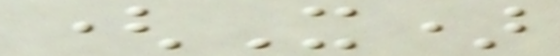(X)
